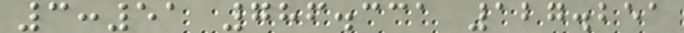3:51 786.331 127.251
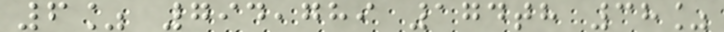6% 794,789 174th 38%
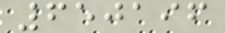650196
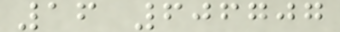16 606707
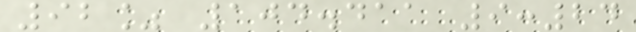92% 104.411 9:24
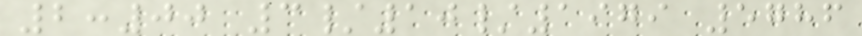2:00 3/10/1979 5786
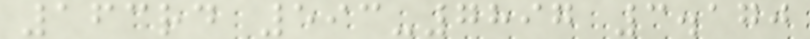163rd 593-7897 3.170
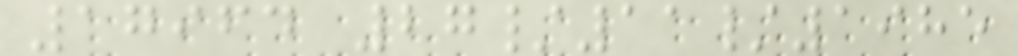17964 27/11/1985
